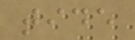tide
